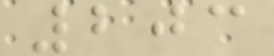203
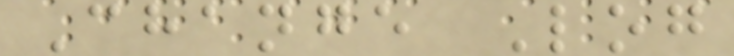Change Log
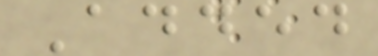Added
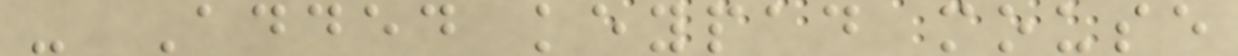- Added keypad mouse
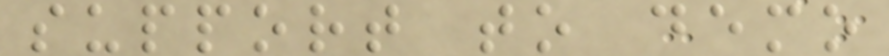support to demo
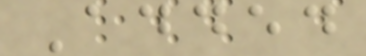Added
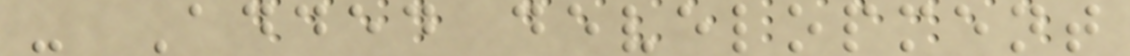- Added development
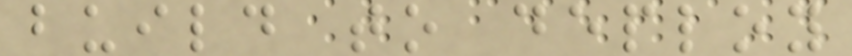build to deploy
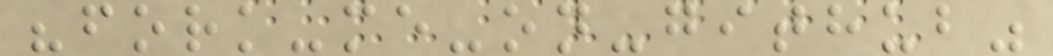"fork-me-on-github"
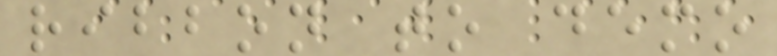ribbon to demo
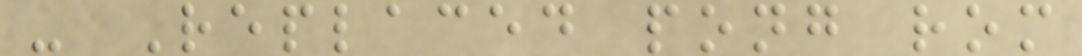- Replaced pong rom
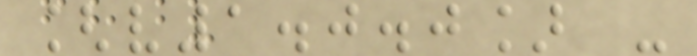[v1.0.0] -
